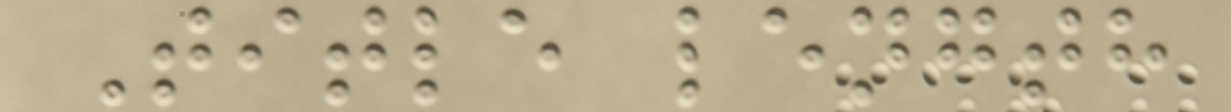Title length
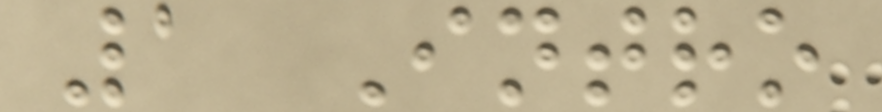1 Intro
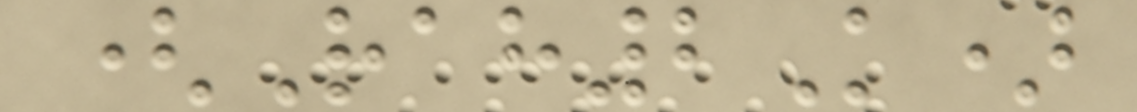(Rah2K)
